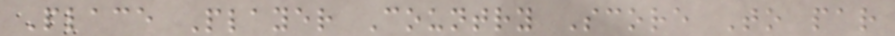Place Player Country Score To par
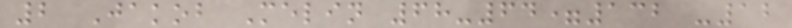2 Jakob Melin 68-64=132 -12
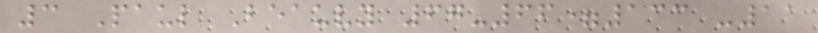3 Paul Beauvy 67-66=133 -11
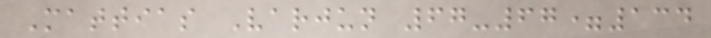Mattias Varjun 67-67=134
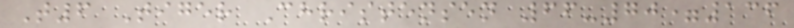T6 Tiger Christensen 66-70=136
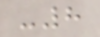-8
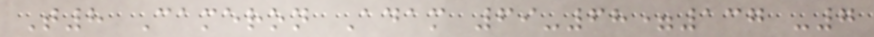T8 Cameron Adam 69-68=137 -7
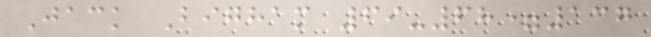Jack Bigham 69-68=137
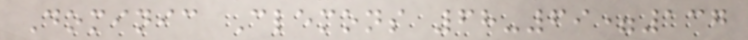Dominic Clemons 68-69=137
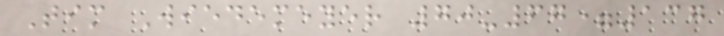Tim Wiedemeyer 70-67=137
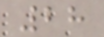28
